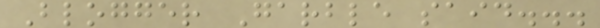Blogger Garble said...
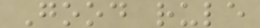Good rule
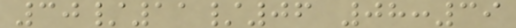30/11/06 08:39
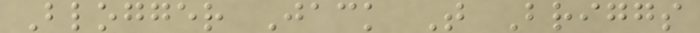Blogger Jack T Briggs
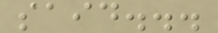said...
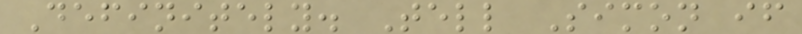Definitely. Tell Simon if
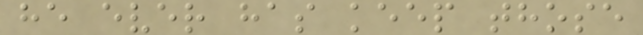he ever has keep those
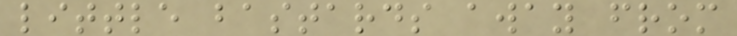little bastards away from
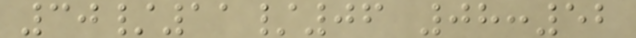30/11/06 08:52
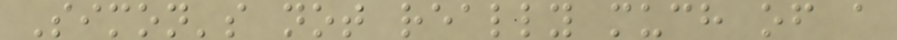Simon's not really much of a
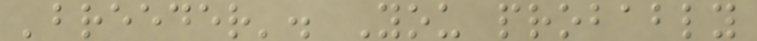'breeder'. You probably
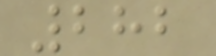282
